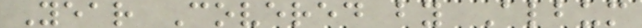Year Covered by Album
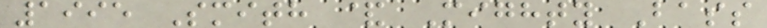1995 Smith & Mighty Bass
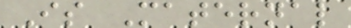Is Maternal
